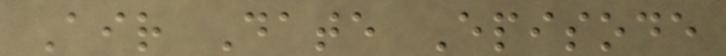Air Date Episode
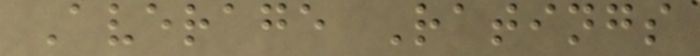Average Ratings
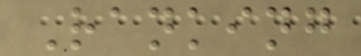Ranking
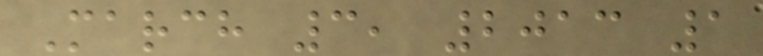March 3, 2013 1
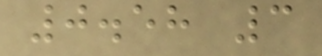0.58 3
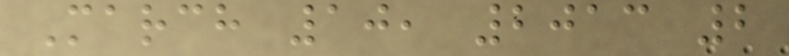March 10, 2013 2
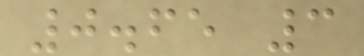0.65 3
